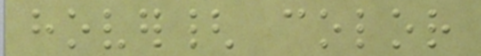hover{ color
